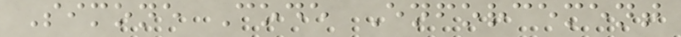Simone Code Enforcement
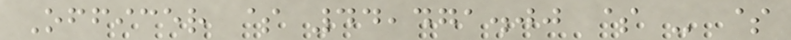Officer $ 44,471.00 $ - $
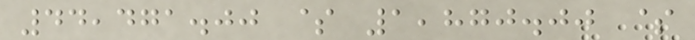44,471.00 $ 1,870.00 $
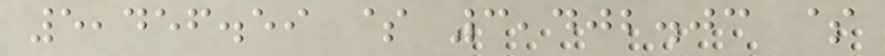5,456.59 $ 3,402.03 $
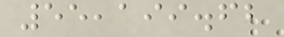55,199.62
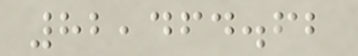82,464.62
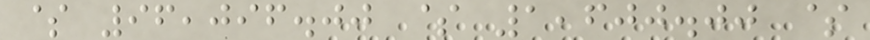$ 96,096.00 $ 1,600.00 $
